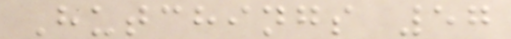Hutchings 57
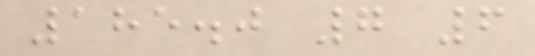185.0 7 6
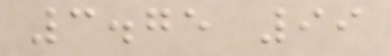3.75 99
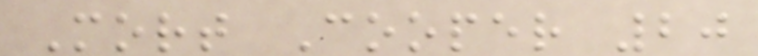Mort Cooper 20
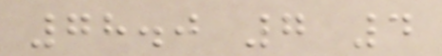78.0 7 4
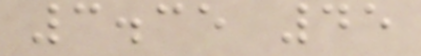3.35 45
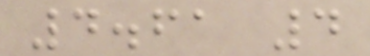4.61 4
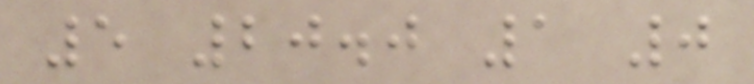5 20.0 1 0
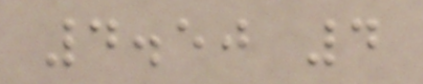4.50 4
